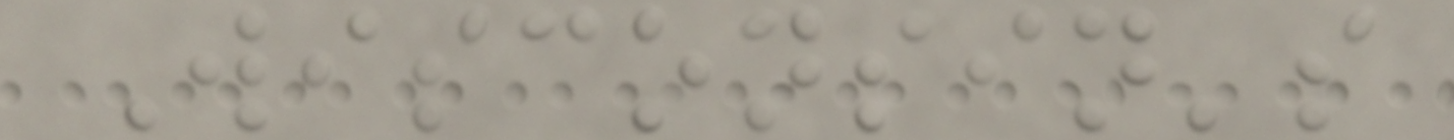Wisconsin's
